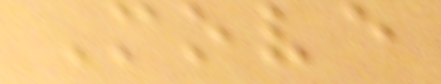Move
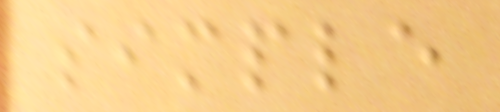simple
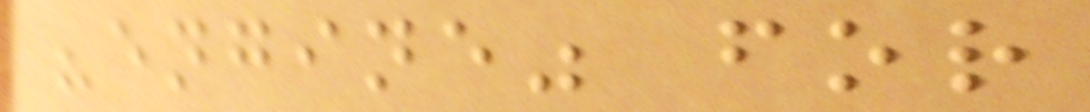"engine" for
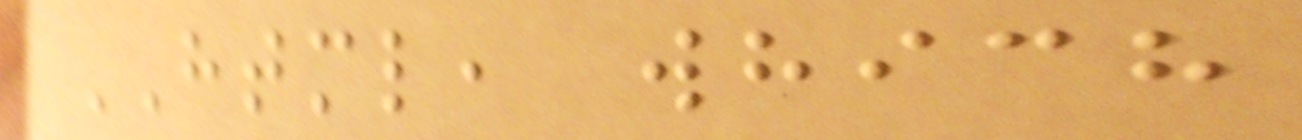HTML, which
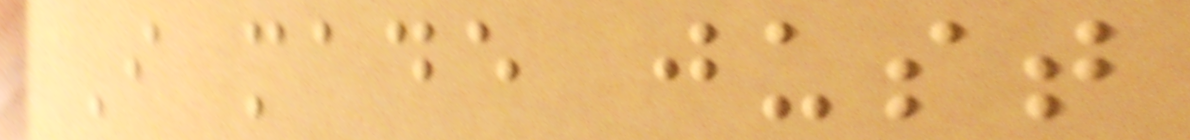I made just
